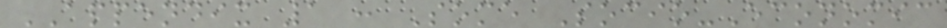APPENDIX 1 : Some Socio-Economic
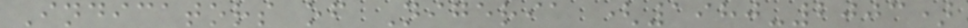Indicators of Nigeria (1980-2003)
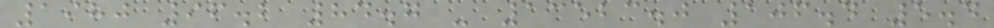1980 96.2 84.7 - 13523.0 106.4 5.4
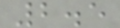2.5
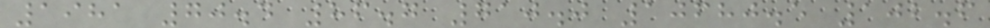1981 70.4 86.7 710.0 10680.5 102.6
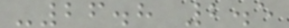-26.8 2.5
